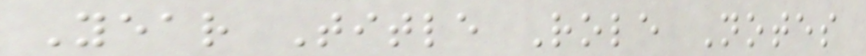Year Title Role Notes
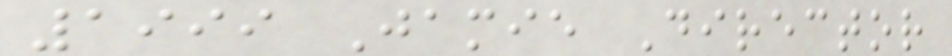1999 Jamie Director
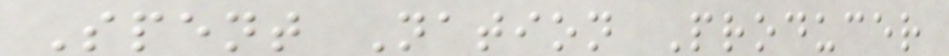Spent Nation Producer
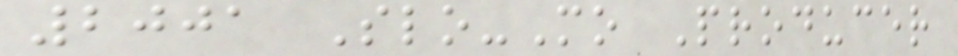2001 Slo-Mo Producer
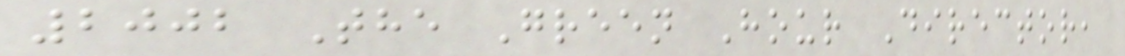2002 The Green Hour Director,
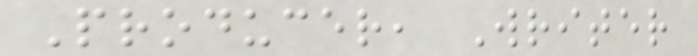Producer, Writer
